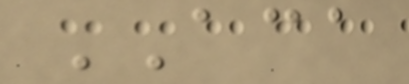ACA
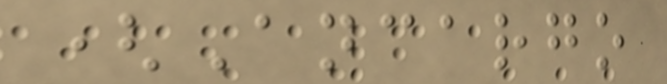(Ancargo
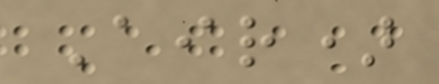Air)
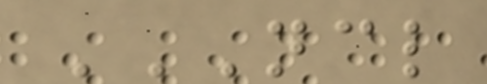NCL
